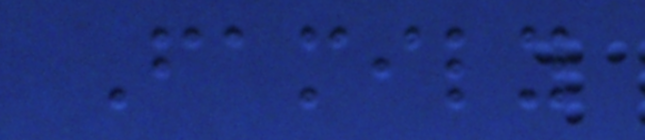Family
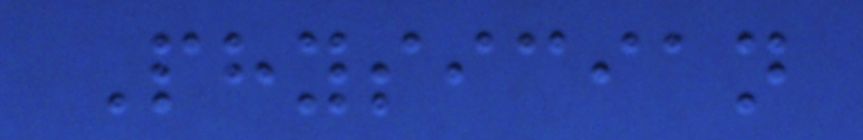Physician
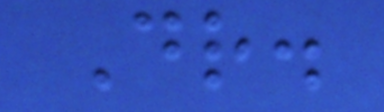Dr.
